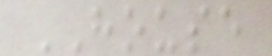HOUSE
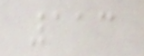113
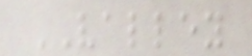VALLEY
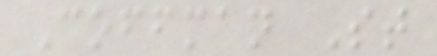Coffman St
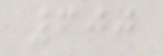600
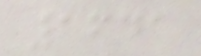1641
